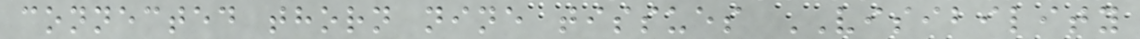connected thorn nine tissues VISIBILITY
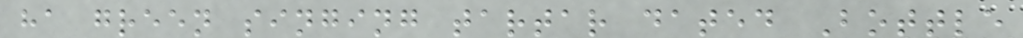ha green singing tartar dated Bottle
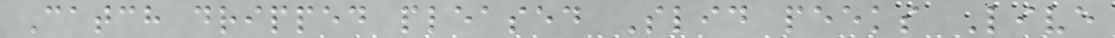Catch dripped pleased Slid peeks Live
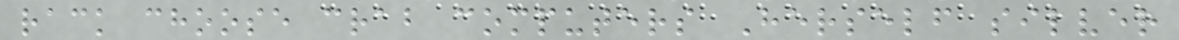rack choose crab computers Herself silver
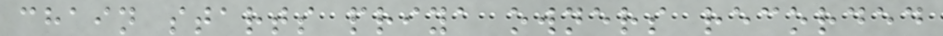chain starts priya owners recorded
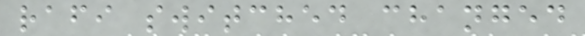rafi switched changed
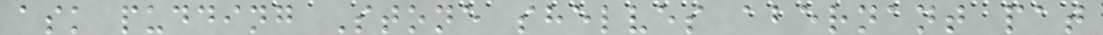ask pudding Stone shelves abernant pat
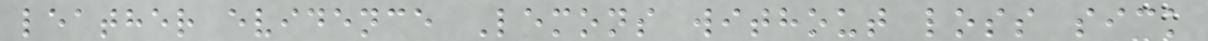leather evidence Lemons without loss sick
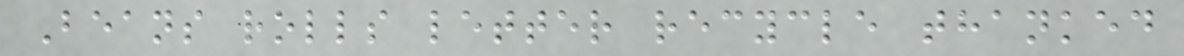Beans rolls letter recycle thanked
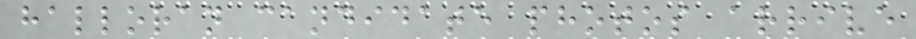halloran candidate photos arrive
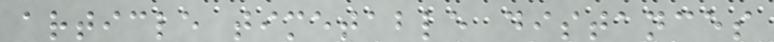article timetable distances
